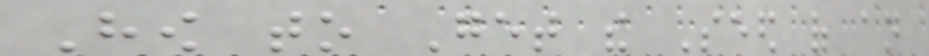How to Get the Seed of an
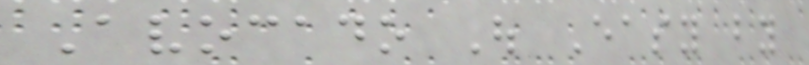Avocado Out Easy by
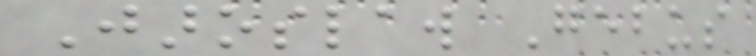Jaroslaw Gebus
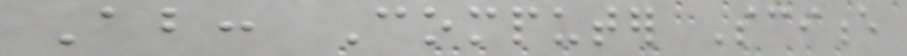About: Computer Science
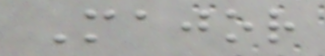Major
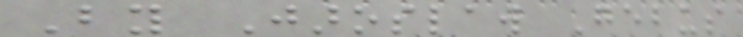By Jaroslaw Gebus
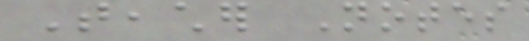Teacher Notes
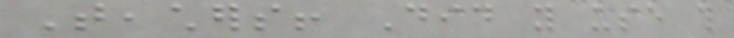Teachers! Did you use this
